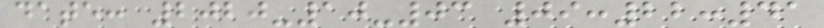date: 2020-10-03 09:22:41
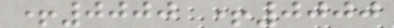+0000 +0000
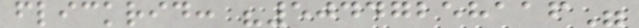flickrid: "50447258116"
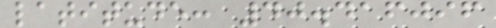latitude: 40.416096
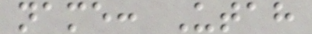name: Utah
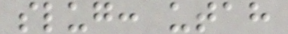slug: utah
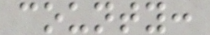county:
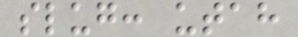slug: utah
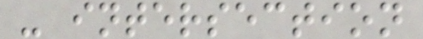- intersection
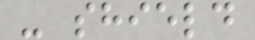- shield
